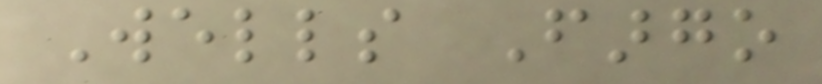Wells Fargo
